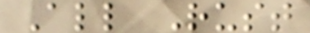All Rust
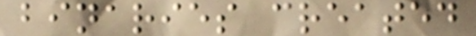binaries created
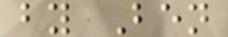by Ben
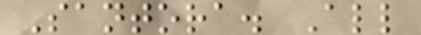Santora. All
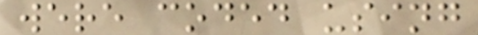were coded using
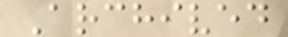Archived
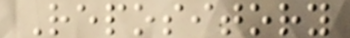Repository
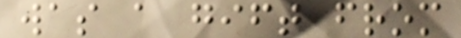was a gift from
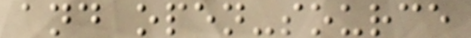and open-source
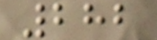282
